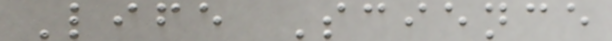Life Science
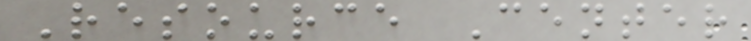Resource Center
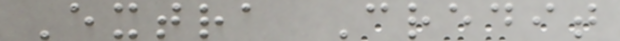Extra Credit
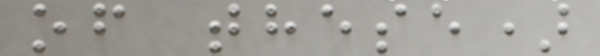of these)
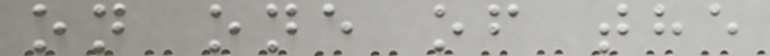on one of the
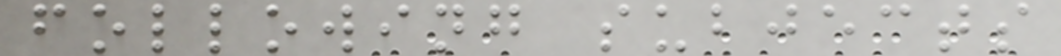following subjects
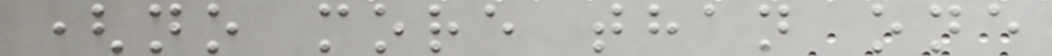(no more than one
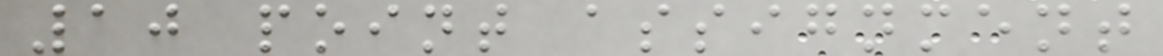10 point assignment
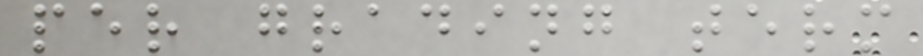per grading term
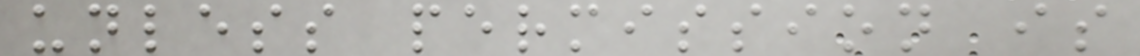unless permission is
